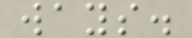ways.
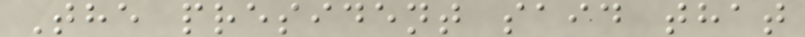The president said that
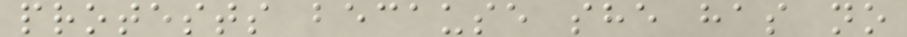protests because she has no
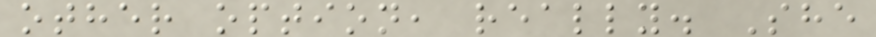other option, really. She
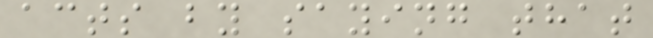acts by saying that
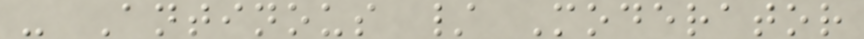- Antinous / Moderator
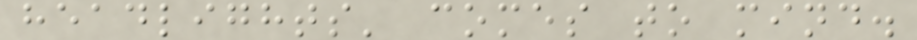headlights' comes to mind.
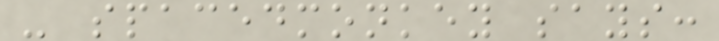- spacedmonkey says:
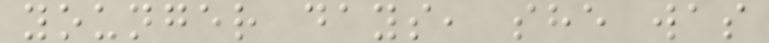younger days, she was
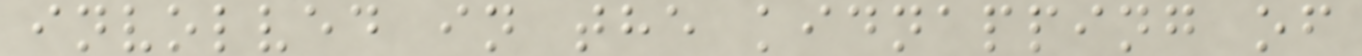involved in the kidnapping of
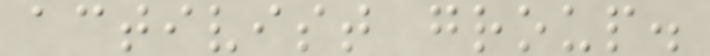activist group.
